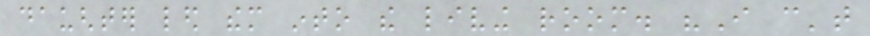daughter led them into the living room. "I can't
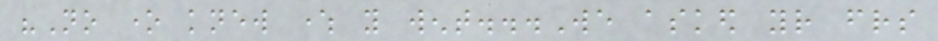"No one knew where you went...We asked your friends
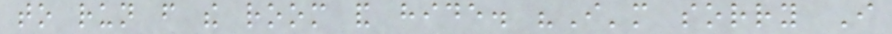to run from the room and hide. "I'm sorry I
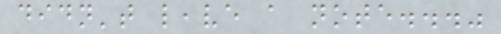didn't leave a note..."
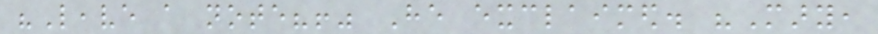"Leave a note?!" He exclaimed. "Mary,
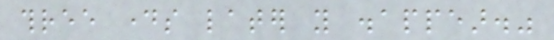three days later you disappear."
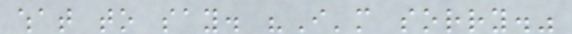what to say. "I'm sorry."
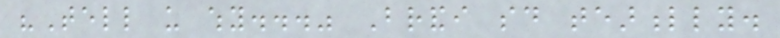"Tell us why..." Brandi said tearfully.
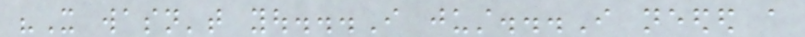"It wasn't you...I just...I needed a
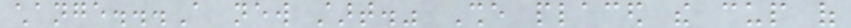change...A new start." She placed the cup of
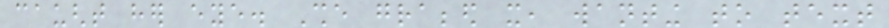caught her eye. She grabbed it, wanting to text
